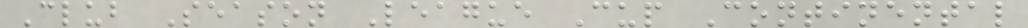Club Season League Cup Continental
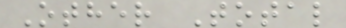Other Total
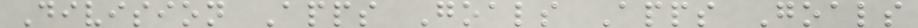Division Apps Goals Apps Goals
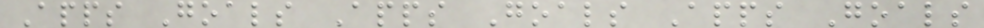Apps Goals Apps Goals Apps Goals
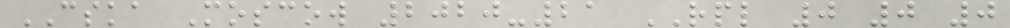CSKA Moscow 2020-21 RPL 0 0 0
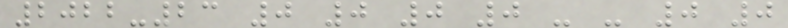2022-23 0 0 0 0 - - 0 0
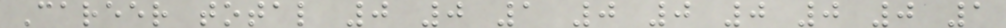Career total 0 0 1 0 0 0 0 0 1
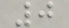0
